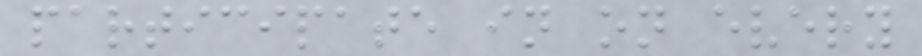participate in on every
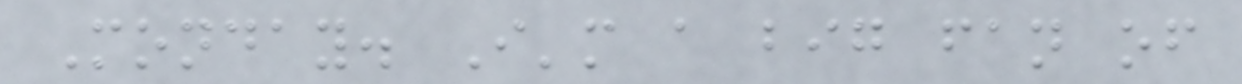Monday. I'm a big fan of
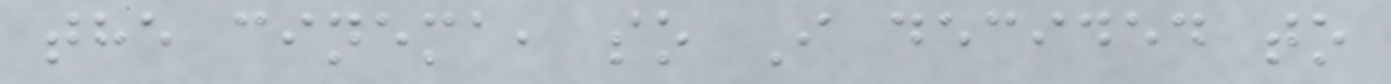the cinema, so I decided to
